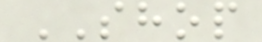SHOP
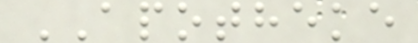APOTHEKE
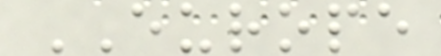EUROPE
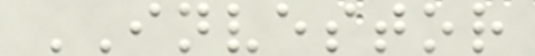INVESTOR
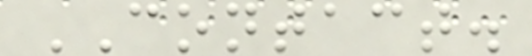CONTACT.
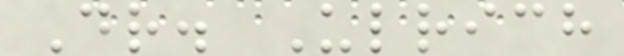Dr. Ulrich
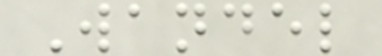Wandel
